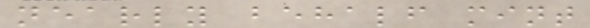nearly behalf mint
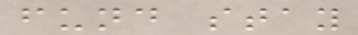fund stay
